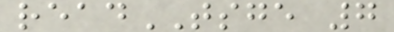readTSGE 7
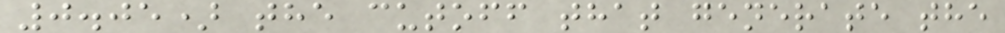0.05) the cutoff that generate the
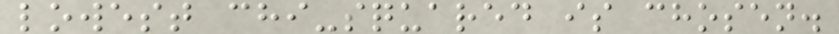lowest chi-squared is chosen.
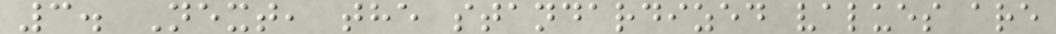3. Next, the standardized values are
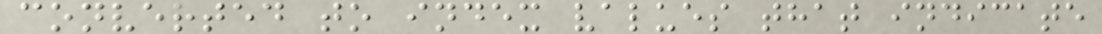converted to index values that indicate
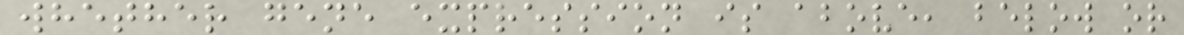whether gene expression is above, below or
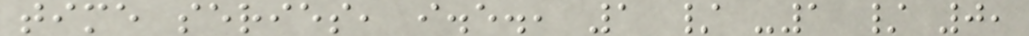time series, i.e., 1 / -1 / 0,
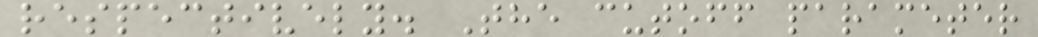respectively. The cutoff parameter
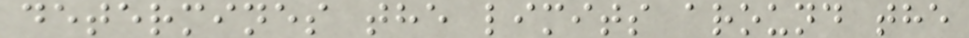determines the limits around the
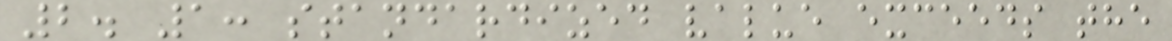2. 1: standardized value exceeds the
